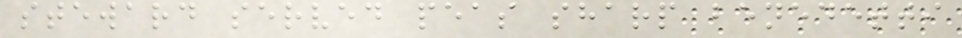steward served peas sharp benedetti
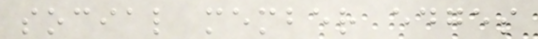social member edges
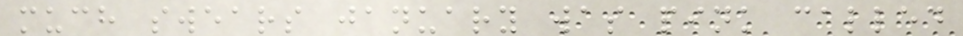much swears january was pink called
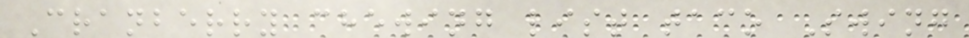Cranberry chewing list taco Swing
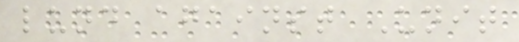lund against Unit
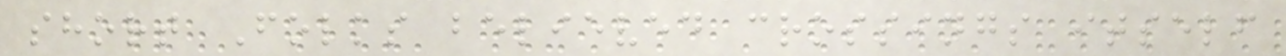short Folks believed crossings itself
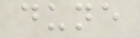dune
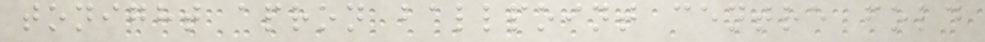tonight apron ballpoint centre fold
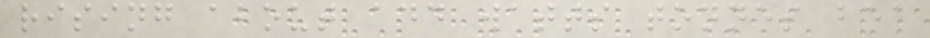rising about add watts tonnes bea
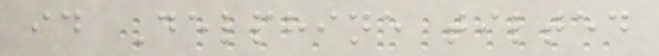id Delphine tilted
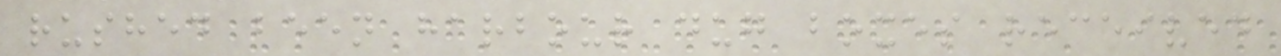rushed been harbour dug boxes received
